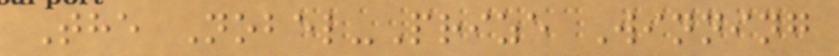The Nobel-Prize Winning
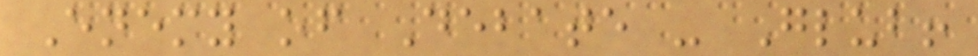Enemy of Debate - Glub!
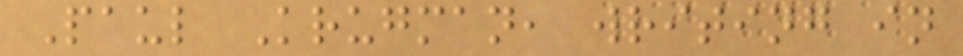Paul Krugman, writing in
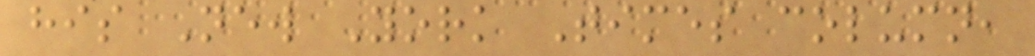his New York Times column,
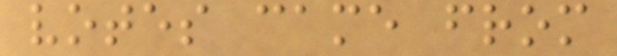votes came from
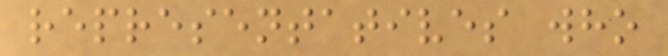representatives who
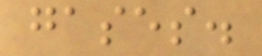gases.
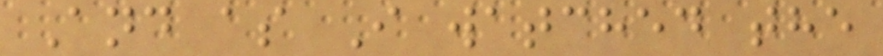And as I watched the
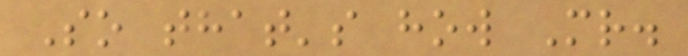So that's how Mr.
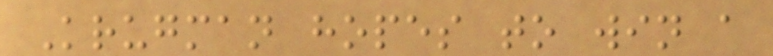Krugman hopes to win a
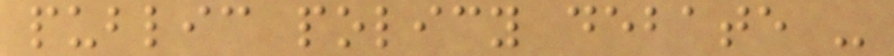public policy debate -
